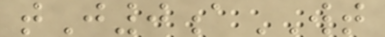tJ0aWT
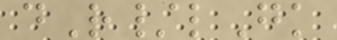dR/lGk
